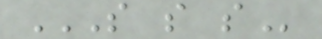S S S
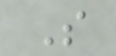S
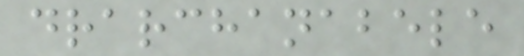drarchanabele
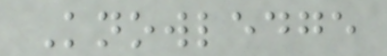Knowledge
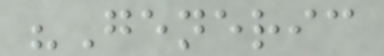"Generic
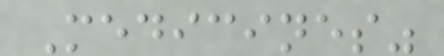Medicines"
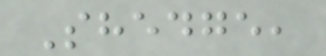Shedge,
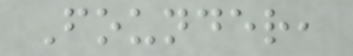Founder,
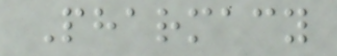Pharmacy
